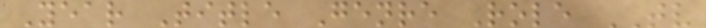Year Title Genre Role TV
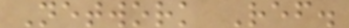Network Ref.
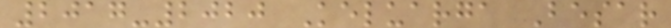2017-2020 Keluarga Besar
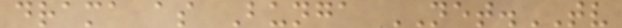drama as Bunga NET.TV
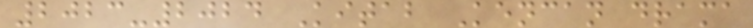2023-2024 Kitab Kencan drama
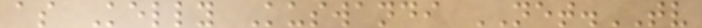as Kelly Kuswandi NET.TV
